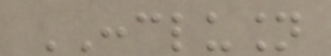CONCLUSION
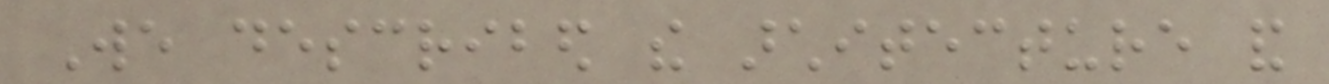We described the architecture and
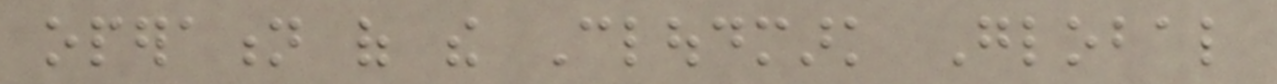operation of the Cloudmark Global
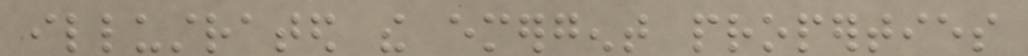illustrated the emergent properties
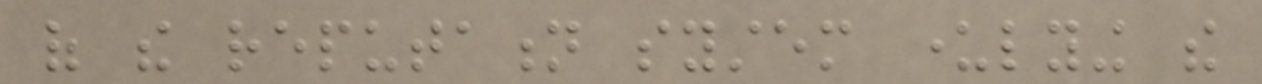of the reputation system underlying the
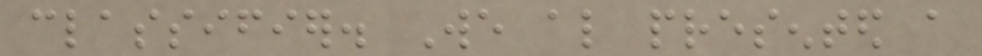classifier. We also presented a
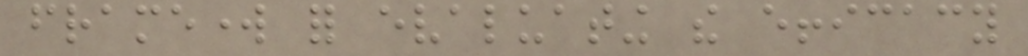framework for evaluating the efficacy
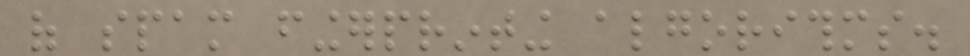of spam fingerprinting algorithms.
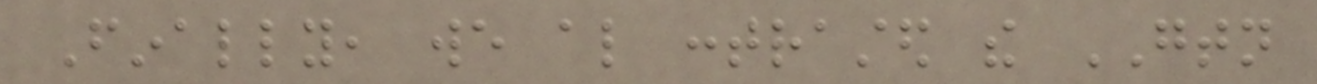Finally, we also contrasted the GTN
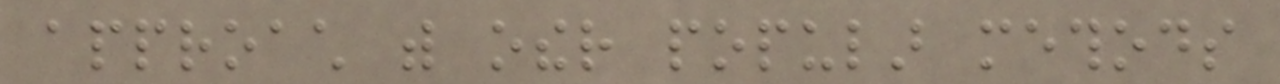approach with other popular methods
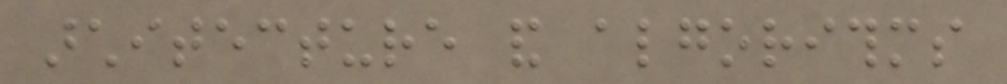architecture and algorithms
